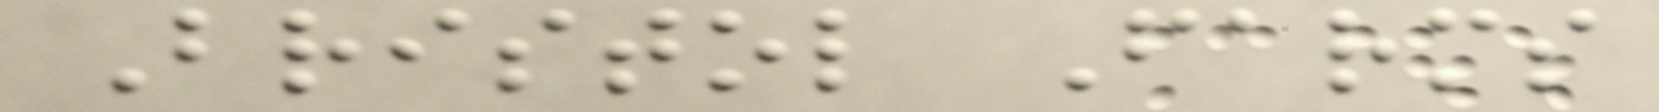Bristol Farms
